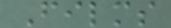Films
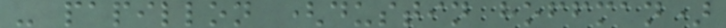- papillon (dustin hoffman)
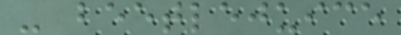- beetlejuice
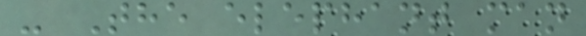- The elephant man
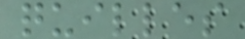quilles
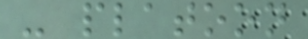- platoon
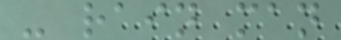- rain man
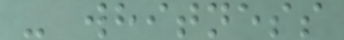- whitness
